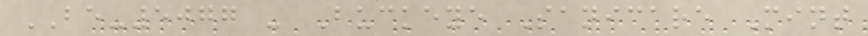BE-5077 - Buckeye Sanicare Mint
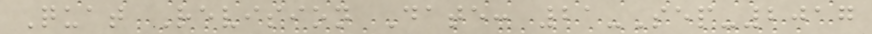Quat Revision Date: 21-Sep-2017
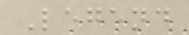Legend
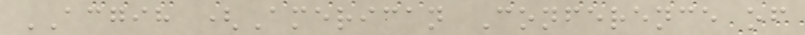ACGIH (American Conference of
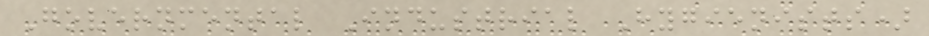Governmental Industrial Hygienists)
